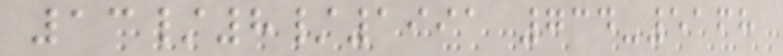13/8/1991 734-5168
